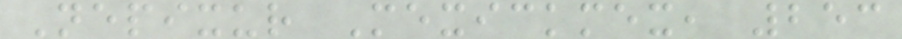Nepixur Mexickmex, 253
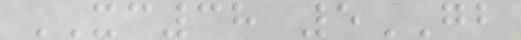XC38 5GB
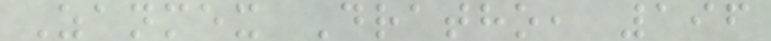Zanmex Dratho, 196
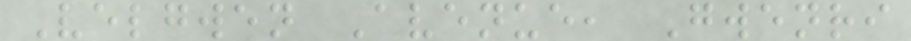Velgwen Avenue, Gwenri
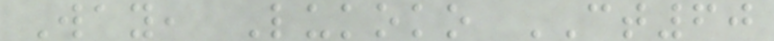Way, Lukoko CT60
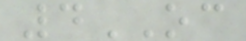4OC
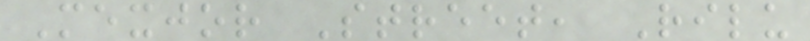Mexjor Street, Rilu
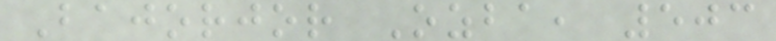Bajorjor Ozba, 503
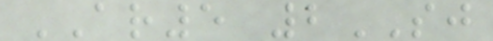AR5 2SJ
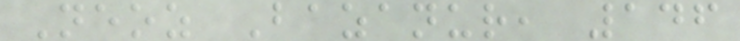Neoz Bazanur, 146
